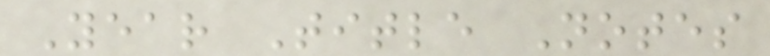Year Title Notes
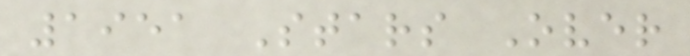1951 Stars Over
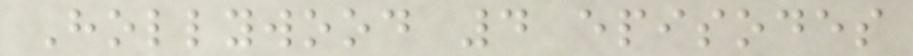Hollywood 4 episodes
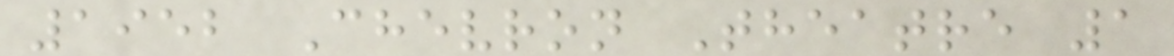1952 Chevron Theatre 1
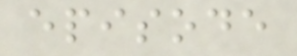episode
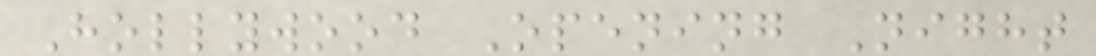Hollywood Opening Night
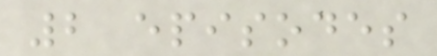2 episodes
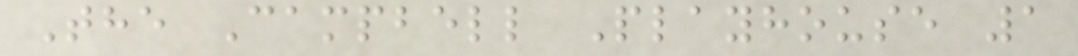The Campbell Playhouse 1
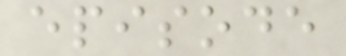episode
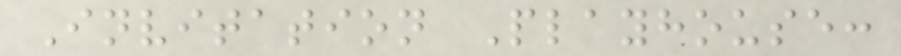Invitation Playhouse:
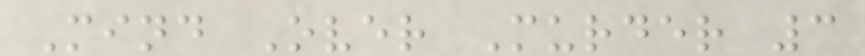Mind Over Murder 3
